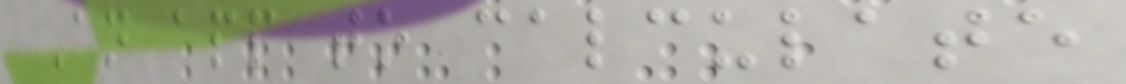An app to calculate
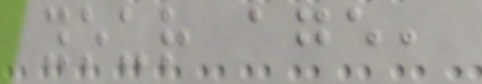your age,
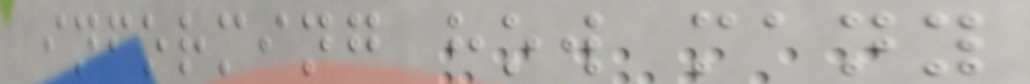informing how many
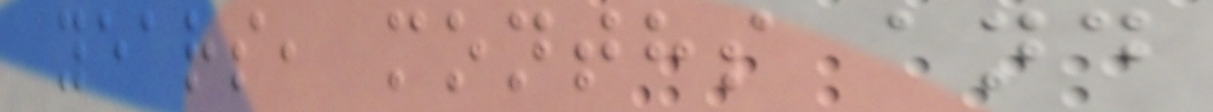years, months and
